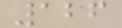126
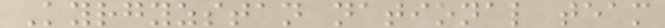Kyrgyzstan national team
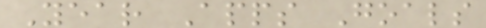Year Apps Goals
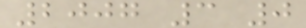2007 3 0
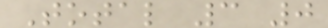Total 3 0
